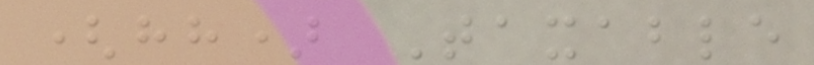(hh) Taxable
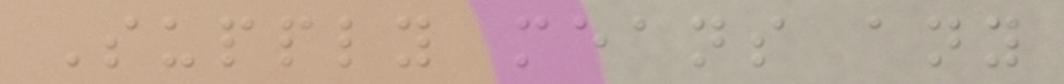Supply means any
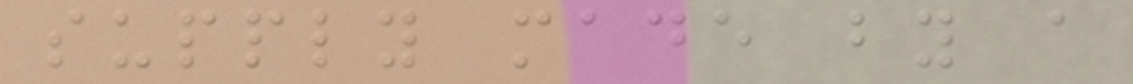supply made by a
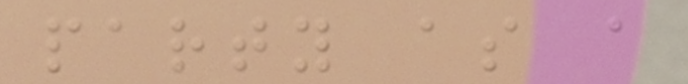party as a
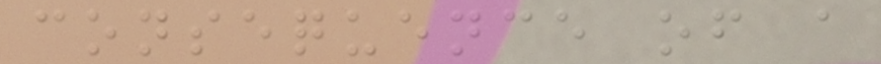consequence of a
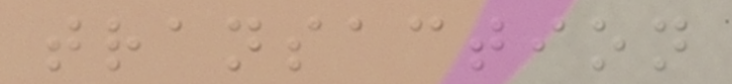transaction
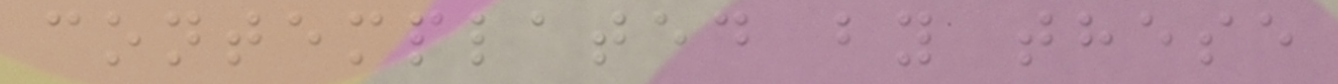contemplated by these
